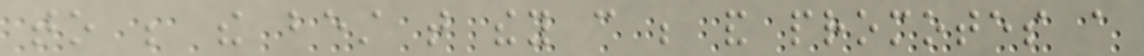to be the best that they can be and promotes a
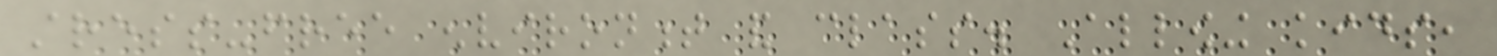stress-free environment and class. Allowing kids,
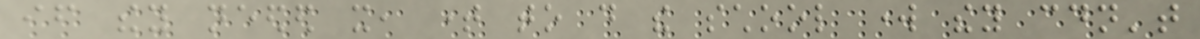if they needed it, time to do the school work they couldn't
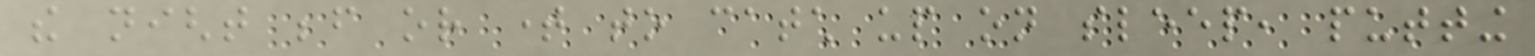the night before or time to catch up on sleep, putting
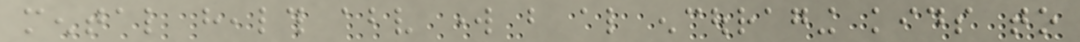mental health above work but also encouraging kids to
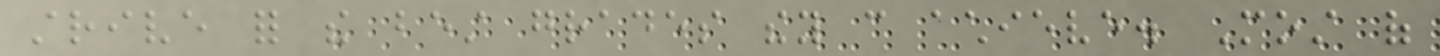strive for the best grades they can achieve. Most of
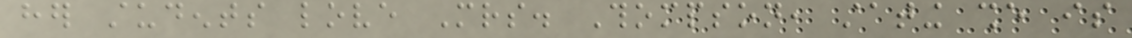her students love Mrs. Thompson, stating she is
